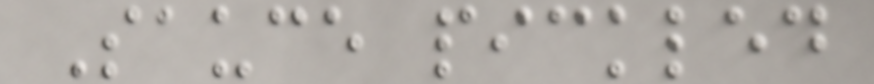Sauce pickled
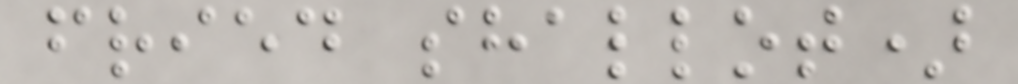fried shallot)
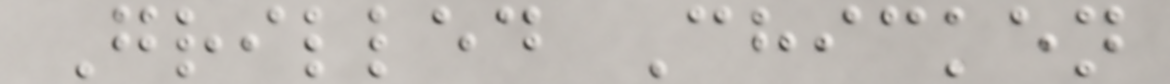Grilled Chicken
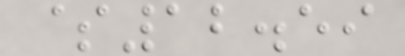$12.59
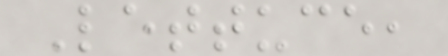Lettuce,
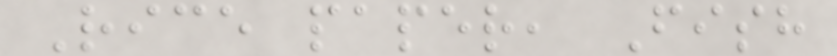Rice paper, Fish
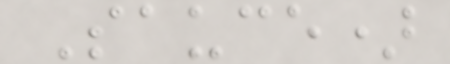Sauce)
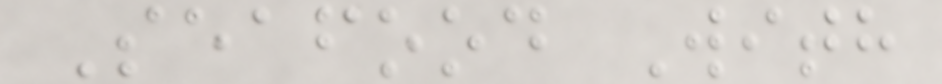Seafood With
